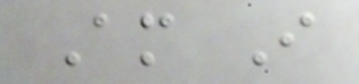Am I
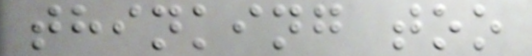thinking too
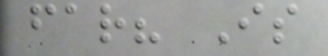far? Is
